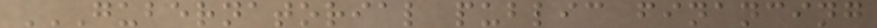GUBERNATORIAL PUBLIC FINANCING
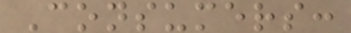Consumers:
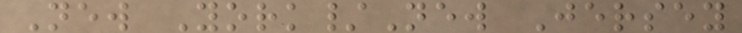New York/New Jersey
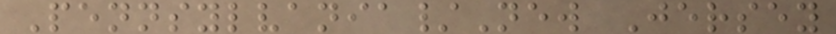Pennsylvania/New Jersey
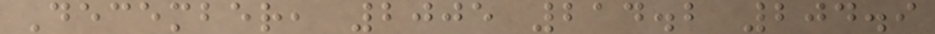December, 2005 214.2 204.9
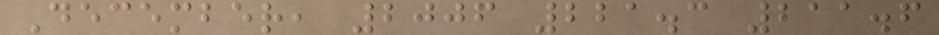December, 2006 221.3 211.6
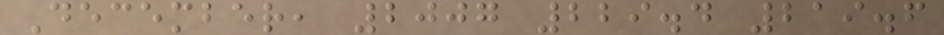December, 2007 229.4 219.6
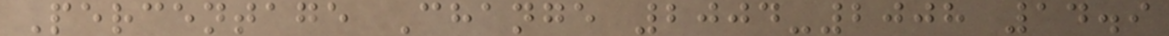Percentage Change 2004-2008 14.9
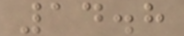14.8
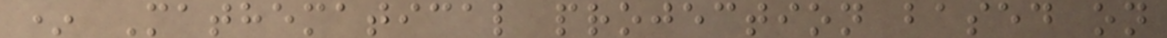* Mathematical projection based on
